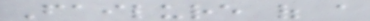Failure of a
